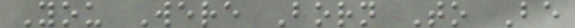You Were Born To Be
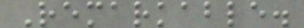Remarkable.
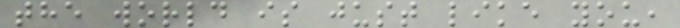the world is just like you,
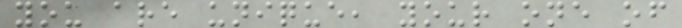you are unique, your one of
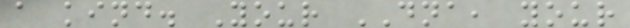a kind. Your DNA, your
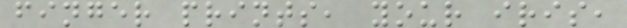finger prints, your iris,
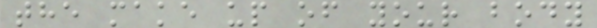the make up of your body
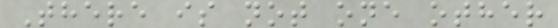There is not one other
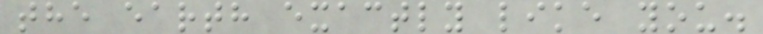the earth exactly like you.
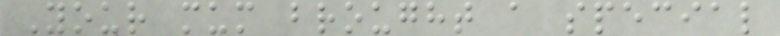Your mum brought a special
